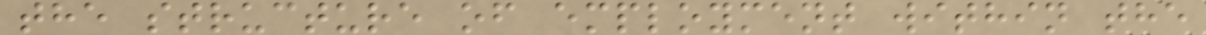the structure of employment within the
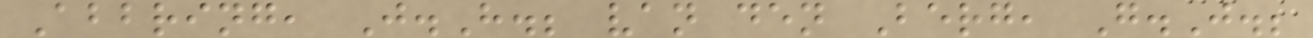Abbring, J.H.; van den Berg, G.J.;
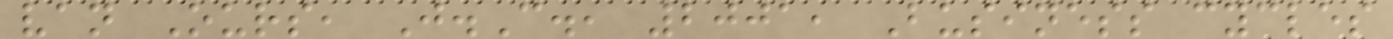van Ours, J.C., 2001, Business cycles
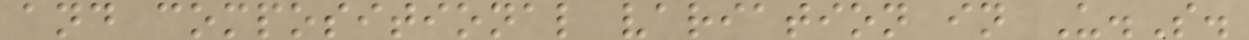and compositional variation in U.S.
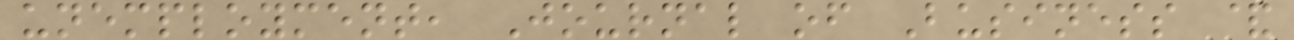unemployment, Journal of Business &
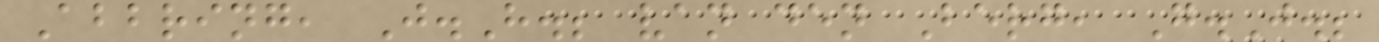Abbring, J.H.; van den Berg, G.J.;
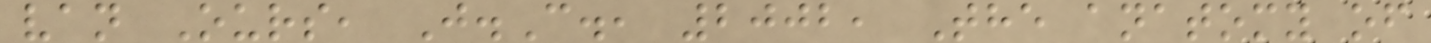van Ours, J.C., 2002, The anatomy of
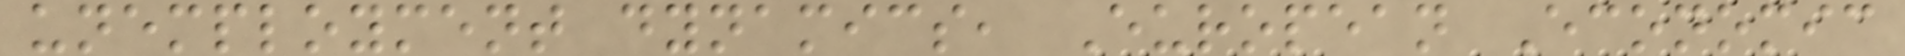unemployment dynamics, European Economic
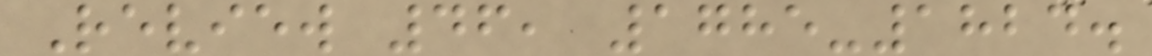Review 46, 1785-1824.
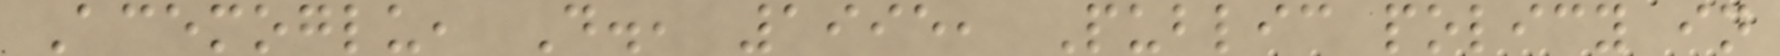Acemoglu, D., 1995, Public policy in
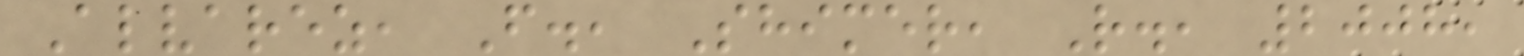Alvarez, F., Shimer, R., 2008,
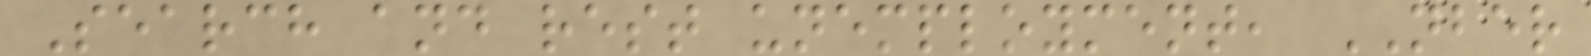Search and rest unemployment, NBER
